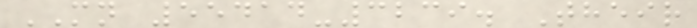MN 55414-3239. Their
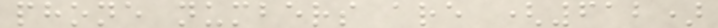phone numbers are (612)
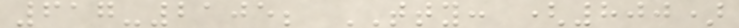617-2105; TTY: (800)
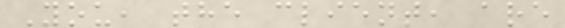You, the client, are
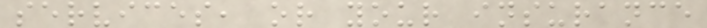services, or your insurance
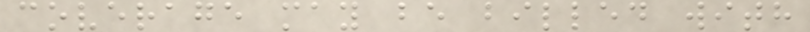coverage may be billed with
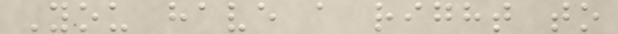You have a right to
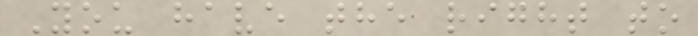You have the right to
